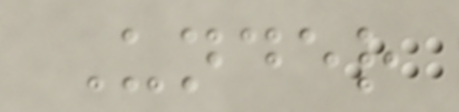Under
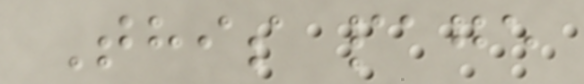This page
